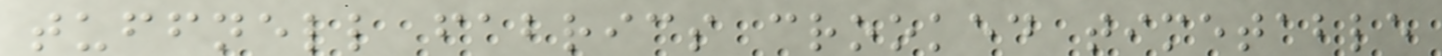tuffnell fabrics crooked timetable
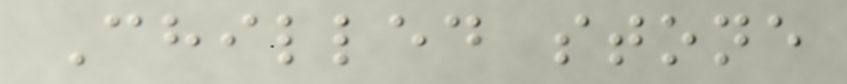Chilled stone
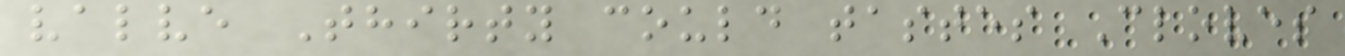valve Thirty could tastes Cloves
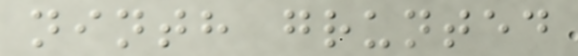ninth grunted
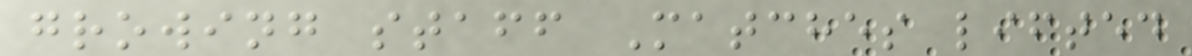growing staff Matches lifted
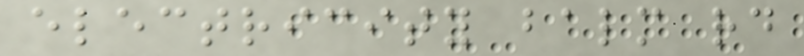electricity balm rd
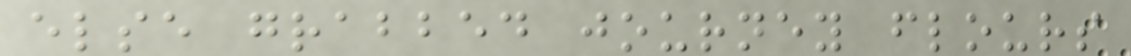else grabbed journey flours
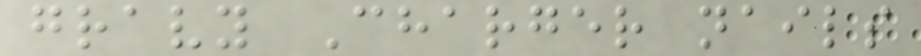gravy Charger nails
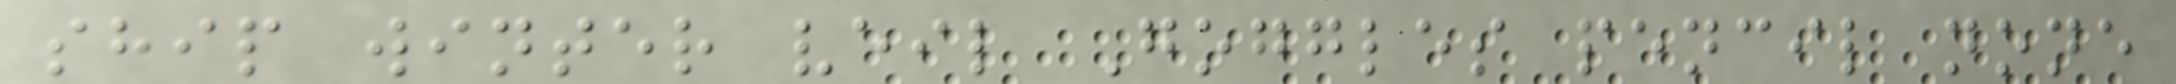ship winter veil Goggles pencil none
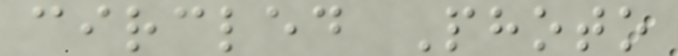circled Photo
